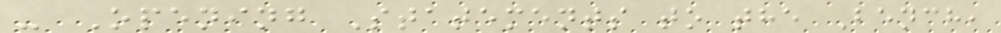- Opening Statements to the Bench,
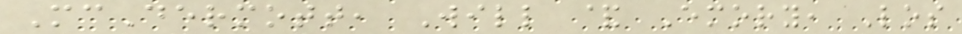McDermott, Will & Emory, Los
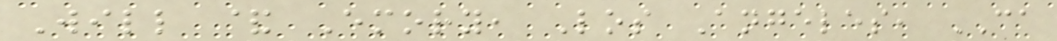Will & Emory, Los Angeles, CA
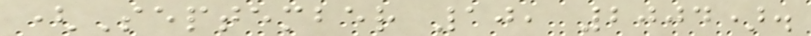(September 10, 2004).
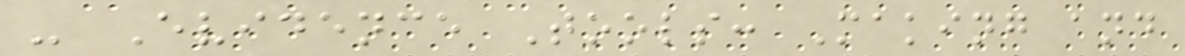- Evidence Tools: Making and
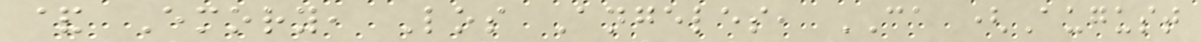& Emory, Los Angeles, CA (August
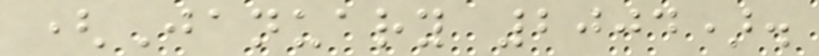(January 2004).
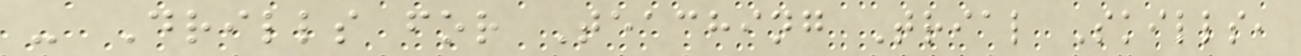- Drills for Teaching Trial Skills,
